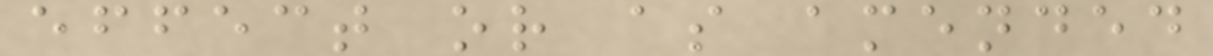effect or as amended
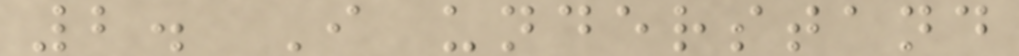2. I understand
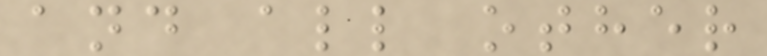and all other
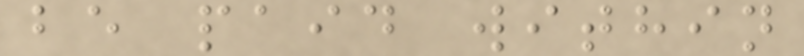be paid within
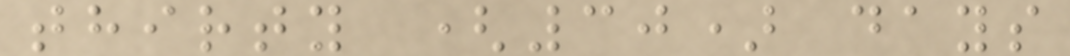thirty (30) days
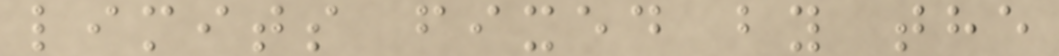limits fixed by the
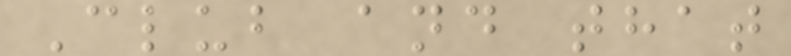Club and that
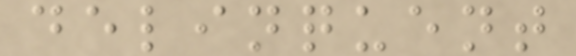delinquent
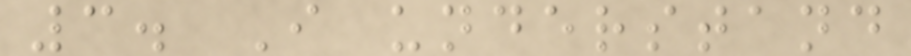3. I understand
